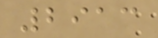2913
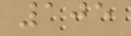105
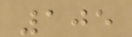105
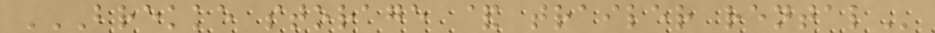BREKKE STORAGE & TRAILER RENTAL
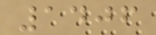1406
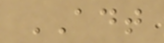ADT
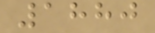1880
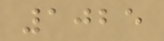1025
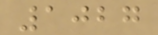1027
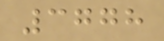3778
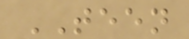TEEN
